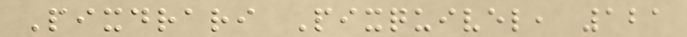Pixdrari Pixquivel, 121
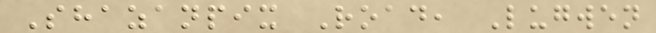Shazanpix Road, Lugwen
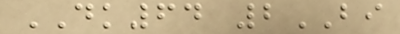DK64 2BI
